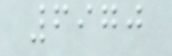6970
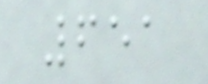651
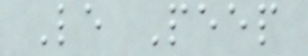Le Peep
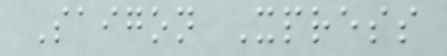Saigon Xpress
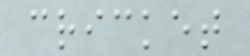cricket
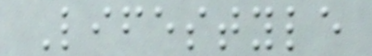Lifestyle
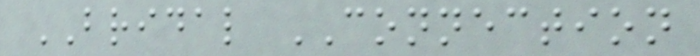BRIDAL CONNECTION
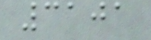3101
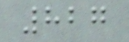827
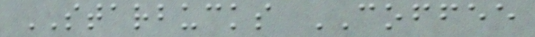STARBUCKS COFFEE
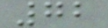72
